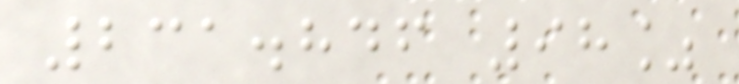231.846 98%
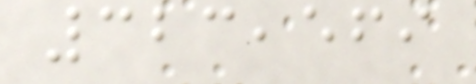323,569
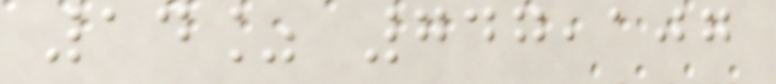14% 747,107
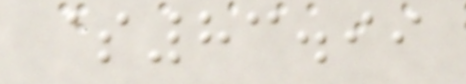$83.99
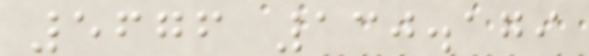5676 130.179
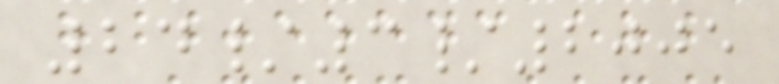24/3/2005
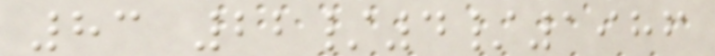83 22/4/1986
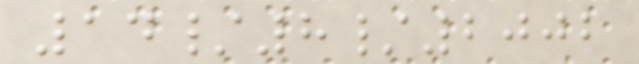14/8/2002
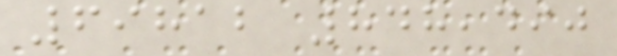69812 848,490
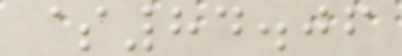$84.06
